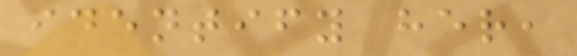identify her,
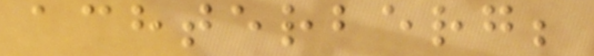achterberg;
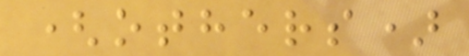(others)
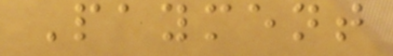Payment
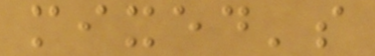mixed's
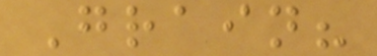Grain?
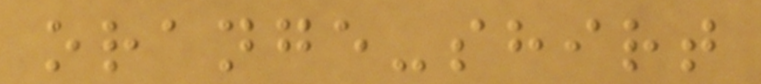orange-shirt
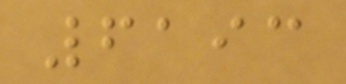6193
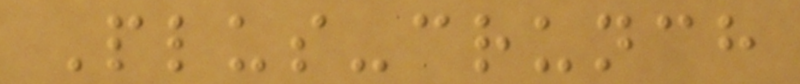Plus-crunch
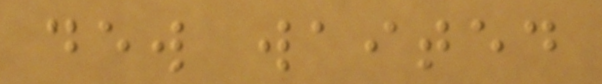dew waited
